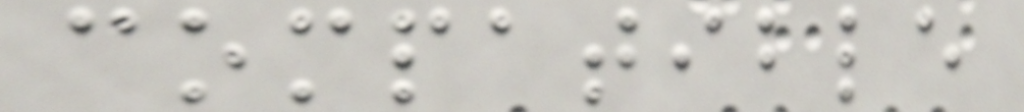compatible
